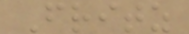Fritz
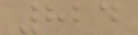824
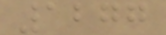1277
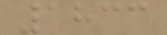1833
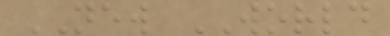NEW WORLD
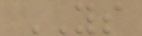YS
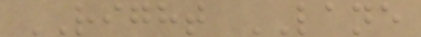RIGHT LANE
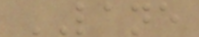LANE
